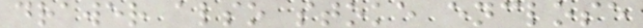drawer also stoke enclose
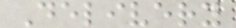Delivery
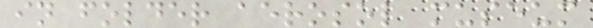in folder aerosol museum
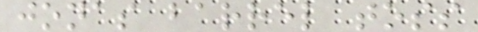jonas barrel toss
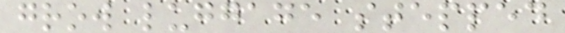grow luggage stepped
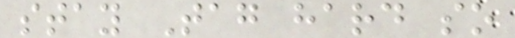stay Tag hard so
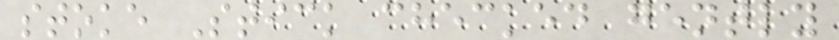stoke Stick checked gently
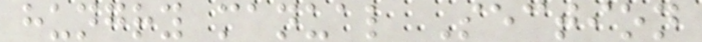hungry manual Section
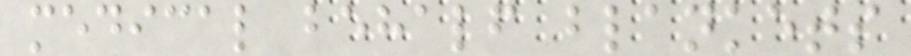medical behalf blankets
